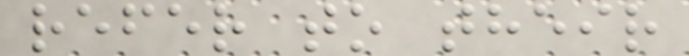refer to their
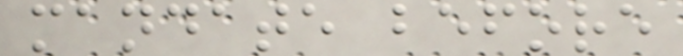mandate before
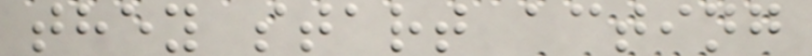they start acting
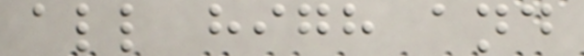all high and
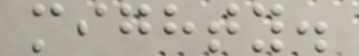mighty.
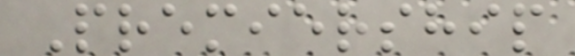Premiership
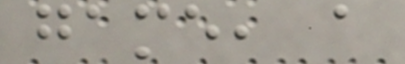game, a
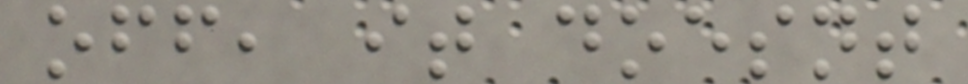off, it doesnt
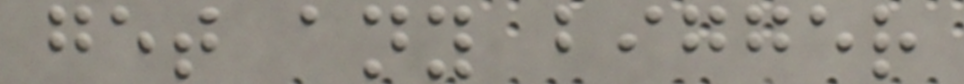get any bigger
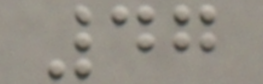47
